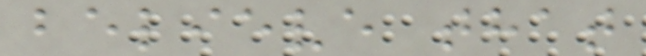believe that
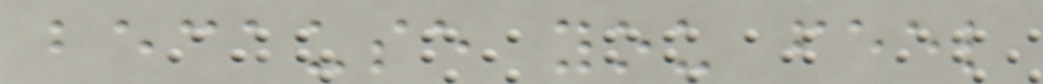because you feel
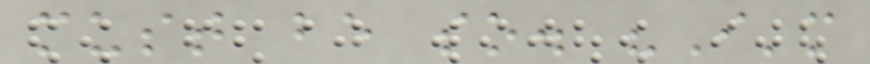must be so. "I'm
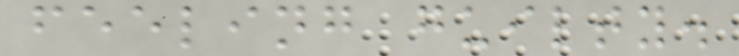feeling guilty.
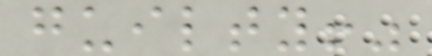guilty!"
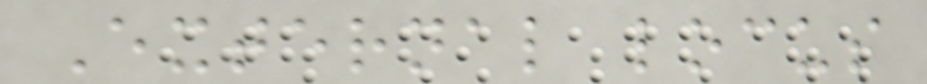External locus
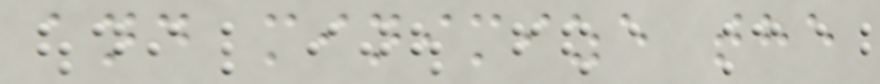and minimize the
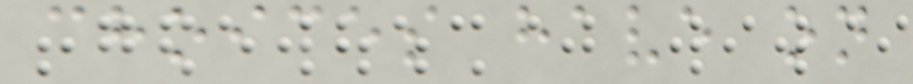choices have on
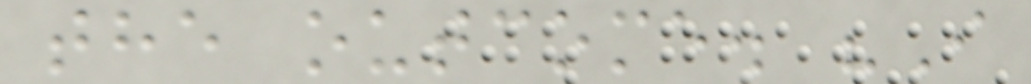the outcome. "I
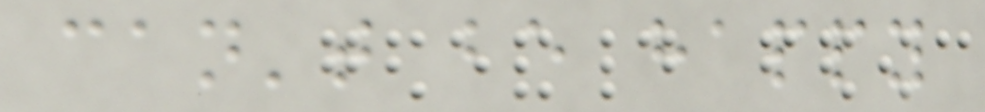can't be happy
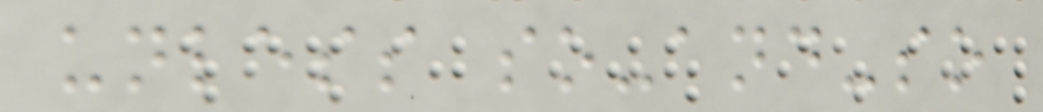unless so-and-so
